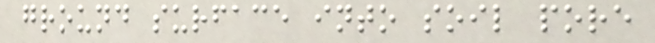ground surface into soil pore
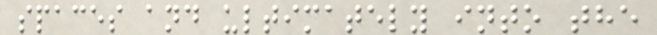spaces and ultimately into the
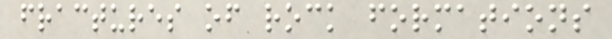fractures of rock formations
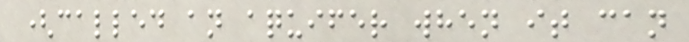(called an aquifer when it can
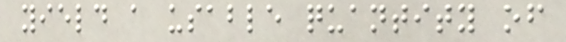yield a usable quantity of
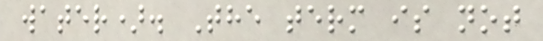water). The term is not
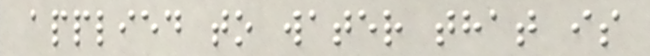applied to water that is
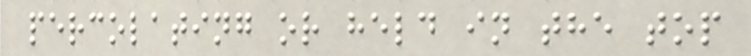percolating or held in the top
